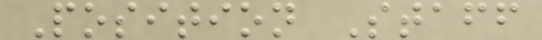Position Staff
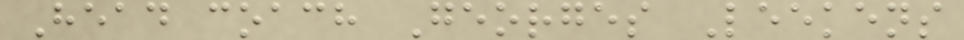Head coach Georges Leekens
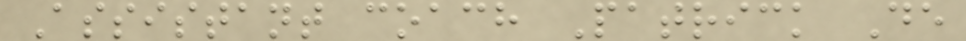Assistant coach Patrick De
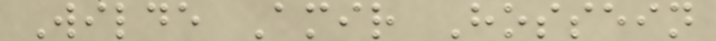Wilde Amir Hossein
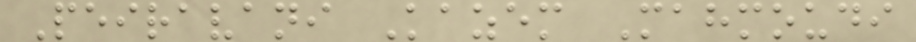Peiravani Kazem Mahmoudi
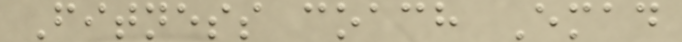Fitness coach Emad
